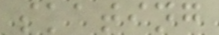skating
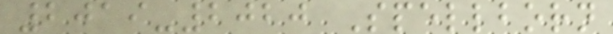2019-2020 Spellborn
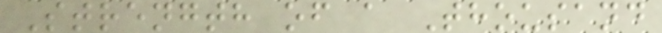Strength of a Thousand
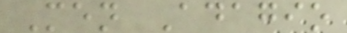Men Adagio
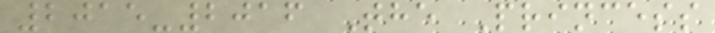2015-2016 The Princess
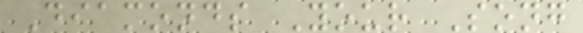Diamonds Your Song
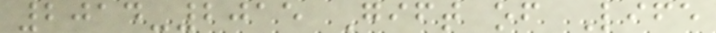2014-2015 Gift of Life
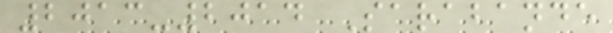2013-2014 Sarabande
